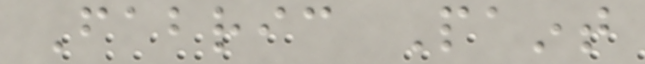Fabric Paint
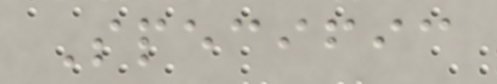Specific
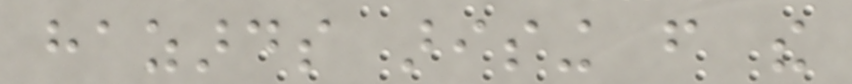hazards arising from the
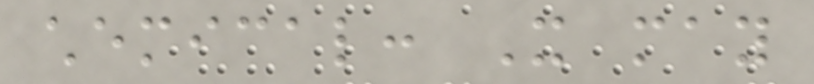chemical: It may
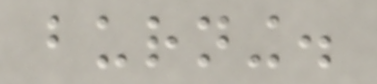burning.
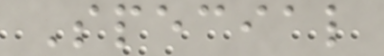Special
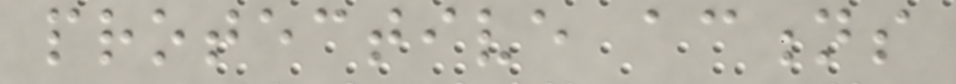protective actions
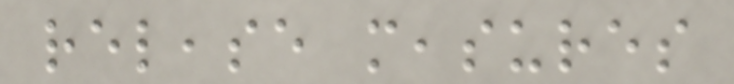release measures
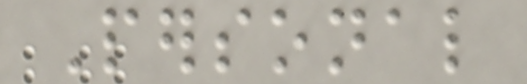Personal
